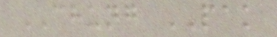CHUNG PAK
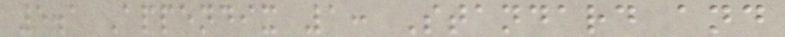5.1 Appendix 1: Standard and
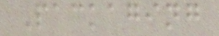Packaging
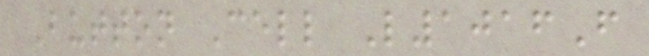Button Cell L1016F
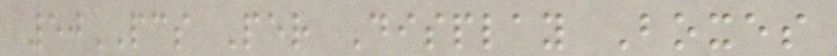50PCS Per Display Boxes
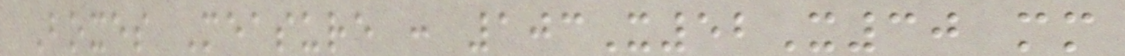Boxes Measure : 103X52X30 mm
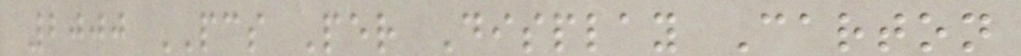2000 PCS Per Display Carton
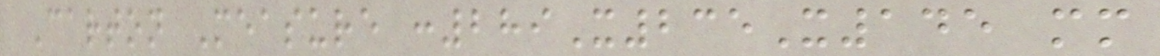Carton Measure :289X235X145 mm
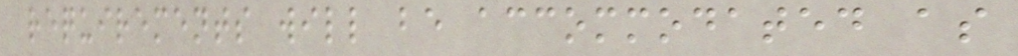requirements will be accommodated as
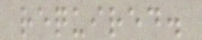required.
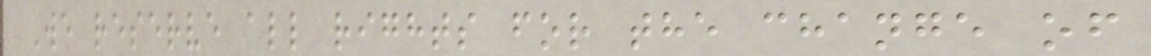We reserve all rights for the change of
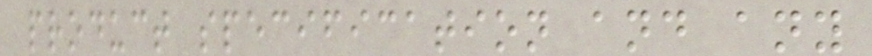product specification and any
